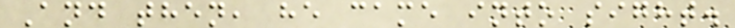And then, he came into sight.
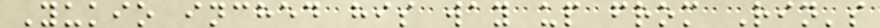Yukio inched his way up from Rin's
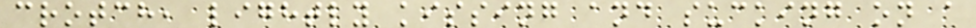crotch, lightly kissing and sucking on a
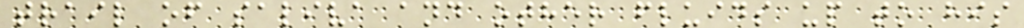trail of saliva and other fluids up to his
